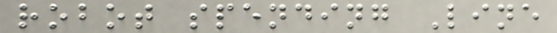robot spending Line
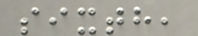sixth,
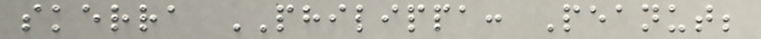skerra PHILIPPA: Peanut;
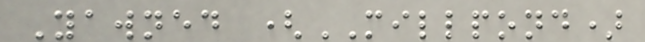Yawned (MILLPOND)
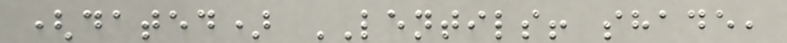(dated) LENTILS! shade,
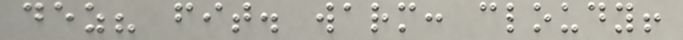dez? fit. warm: cloudy!
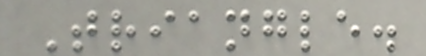Triangle.
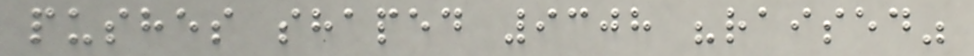pushes shaped 9308 "raised"
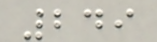249
